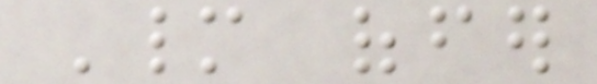Many offer
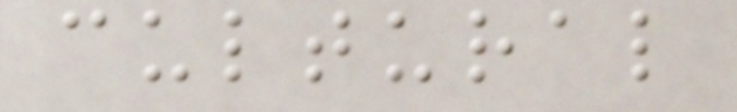cultural
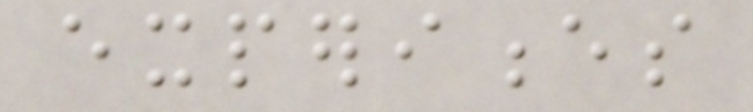experiences
